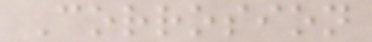Corrosion
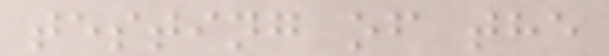testing of the
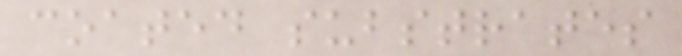coated substrates
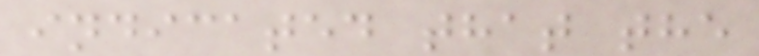indicated that the
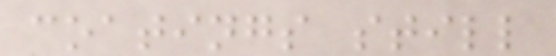coatings still
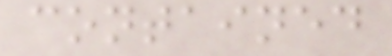contained
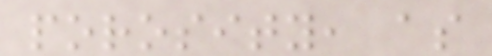porosity, as
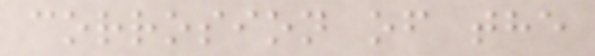corrosion of the
